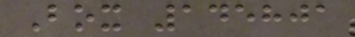Box 145801
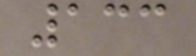133
